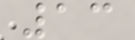13
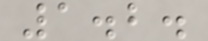1.2.
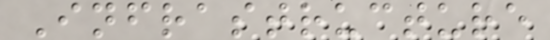Infrastructure
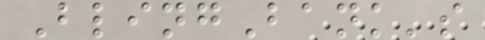BlingBank's
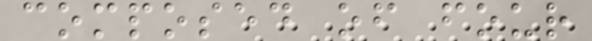composed of four
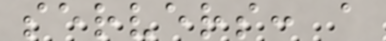servers: a
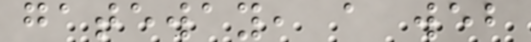gateway, a web
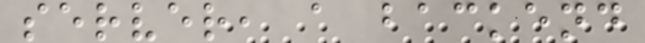server, a backend
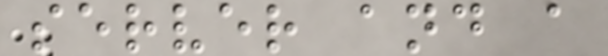server and a
